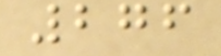276
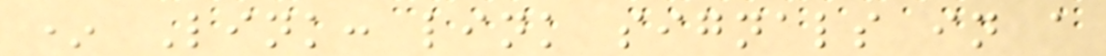* Link: link signals in a
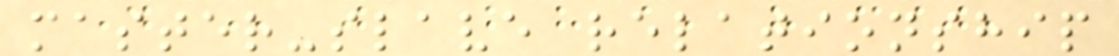master-slave relationship
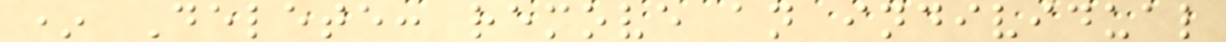* Delete: remove an individual
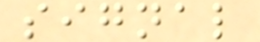signal
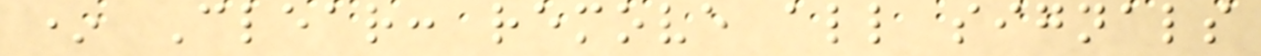* Clear: remove all signals
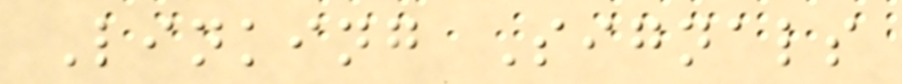Linking Signals
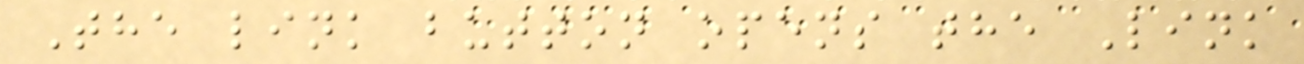The link button opens the Link
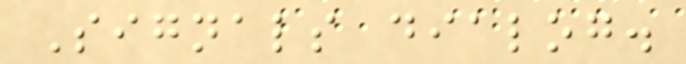Signals dialog.
